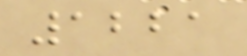1221
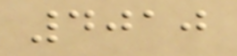4010
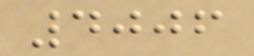4006
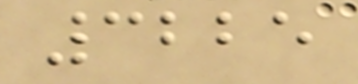3225
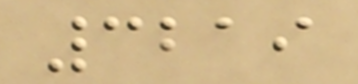3219
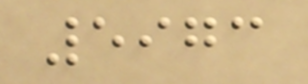5973
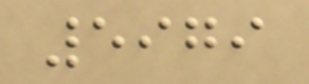5979
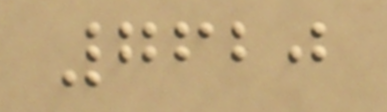7620
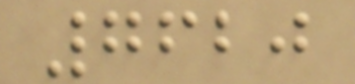7620
